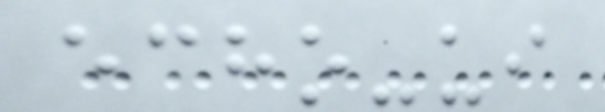echo-ui
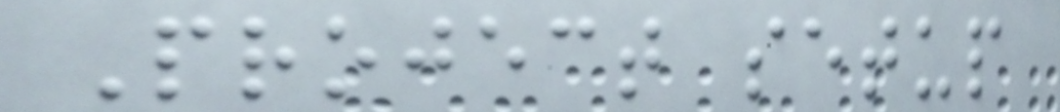Project setup
